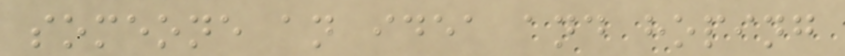someone an idea and hoping
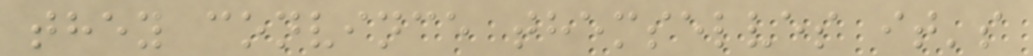they convince themselves it's
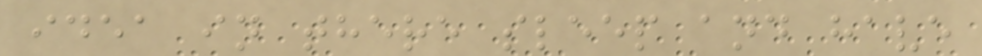idea in there sleep and have
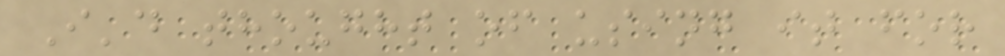I'd thought of using it for
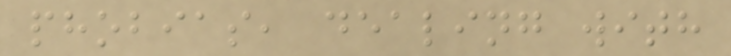phobias, dealing with
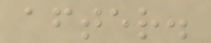after.
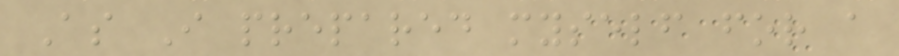As I prepared myself for a
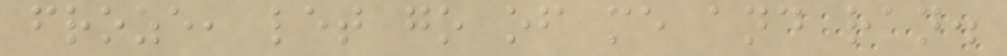froze, let go of me and ran.
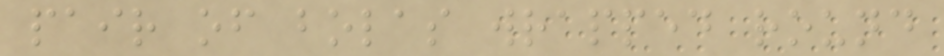pair of bolas wrapped round
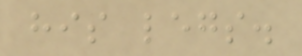his legs.
